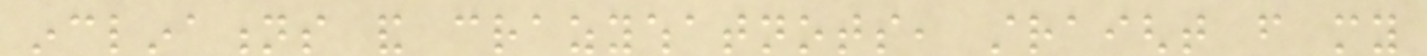inclinations and crazywhatnots, straight from my
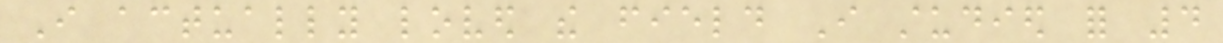I actually loved the field I studied for 4
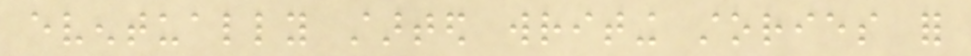eventually started writing stories for
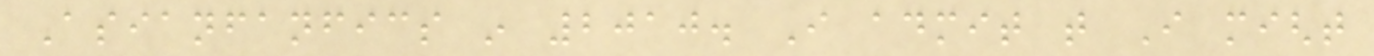Asianfanfics in 2010. I admit that I might
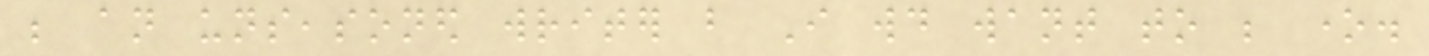be an unseasoned writer but I would want to be one.
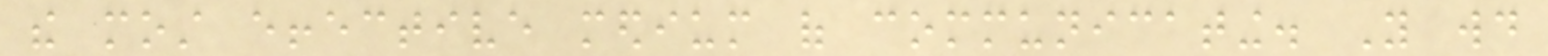the most effective medium of communicating. You would
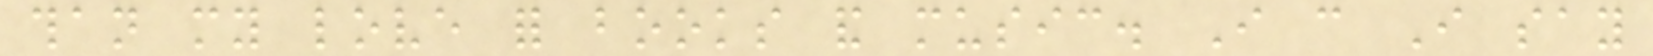than my love for books and music. I can I say
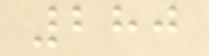280
